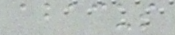abacus
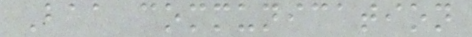Baa communication
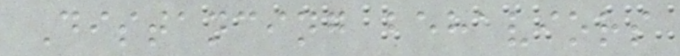Distancing behaviors
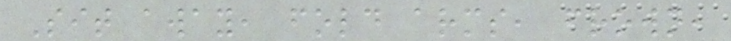Sit away, fold arms, frown,
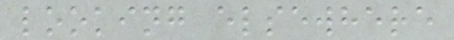looking elsewhere
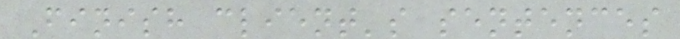Finish client's sentences
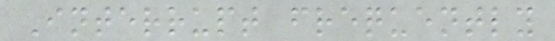Interrupt frequently
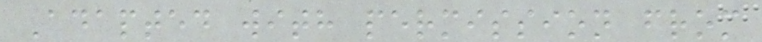Adapted with permission from
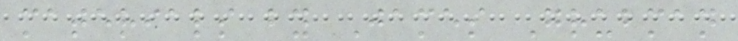materials by James Grubman
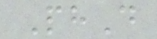PhD
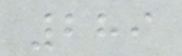289
